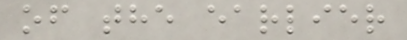of the earlier
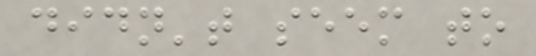didn't seem to
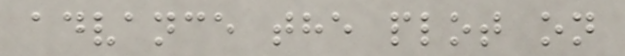advance the plot on
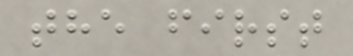the first
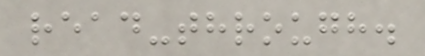read-through.
